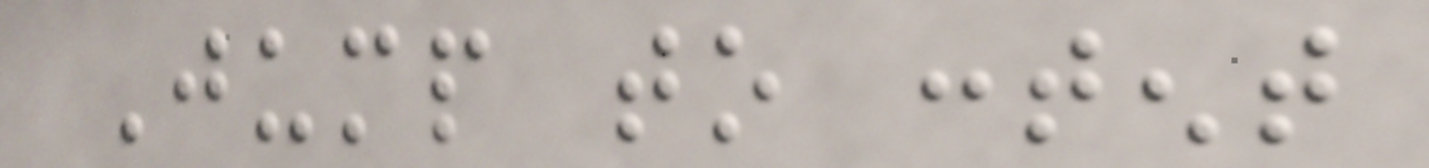Jump to content
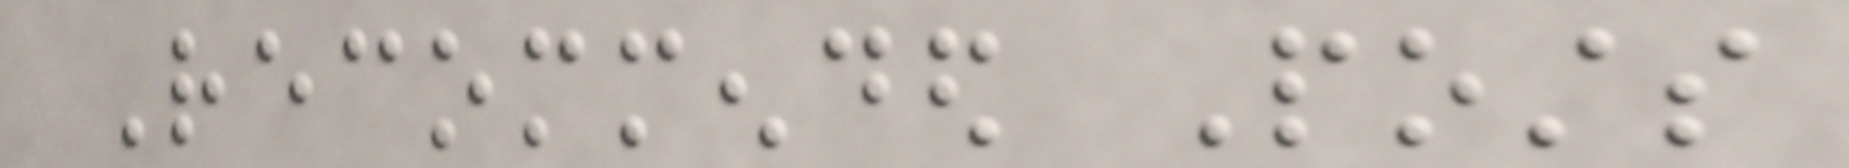Recommended Posts
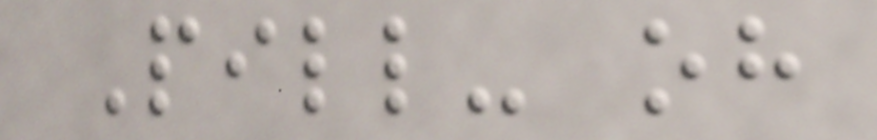Pill- oh
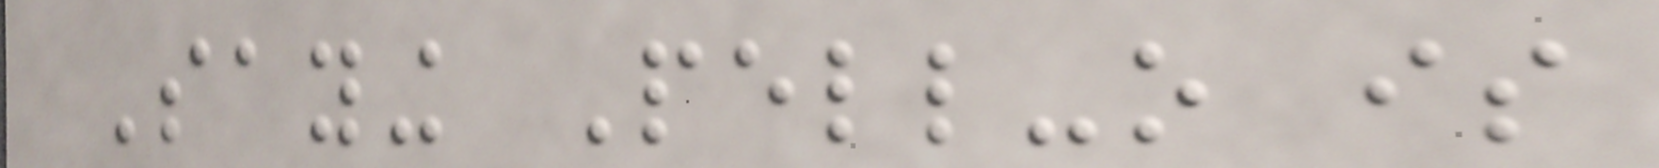Saying Pell-o is
